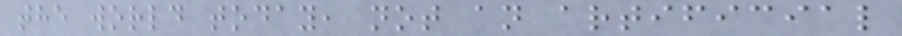the world today, not an artificial
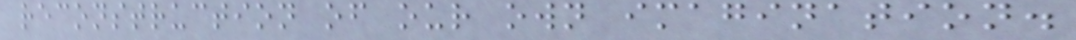reconstruction of our own imagination.
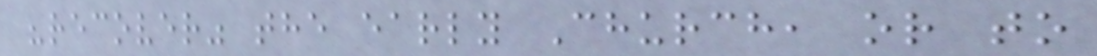"recover" the early Church, or to
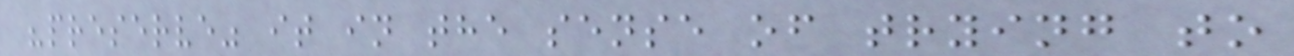"preserve" it in the sense of trying to
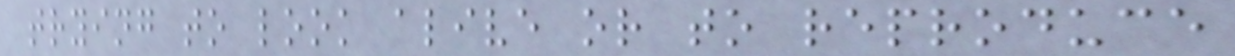trying to look alive or to reproduce
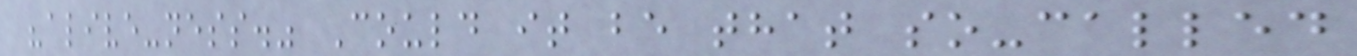"alive-ness." Could it be that so-called
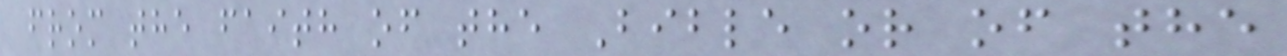from the faith of the Bible or of the
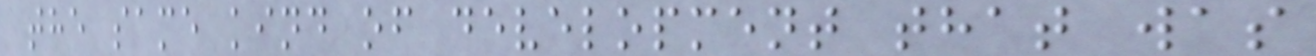the same kind of development that was
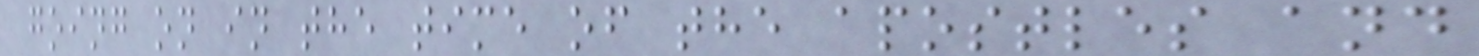going on in the time of the apostles and
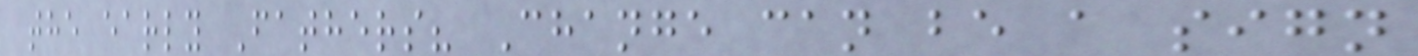the early Fathers? Change can be a sign
